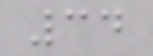34
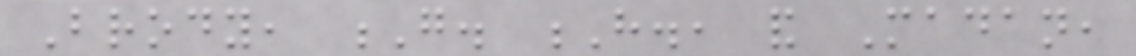Brody, G. H., and Madan,
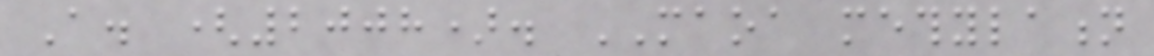A. (2008). MAOA methylation
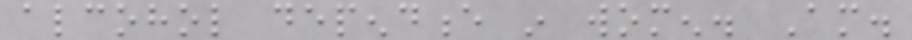alcohol dependence in women. Am.
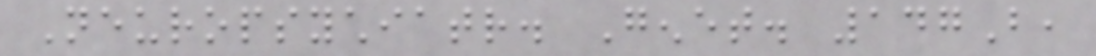Neuropsychiatr. Genet. 147B,
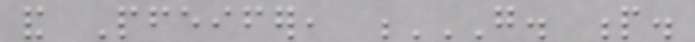and Pfeifer, G. P.
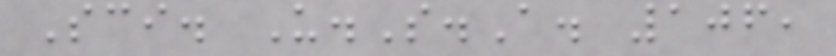Sci. U.S.A. 106,
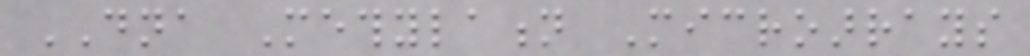DNA Methylation Microarrays
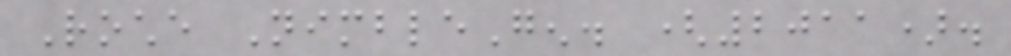Roche NimbleGen. (2011).
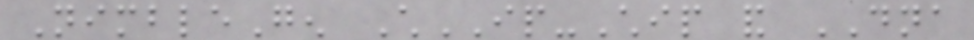NimbleGen ChIP-Chip and DNA
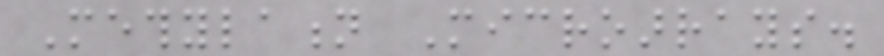Methylation Microarrays.
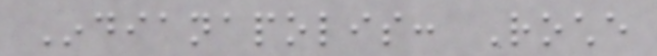Indianapolis: Roche
